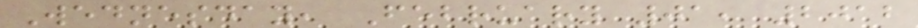Wednesday, February 01, 2012
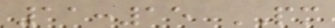11:15 PM
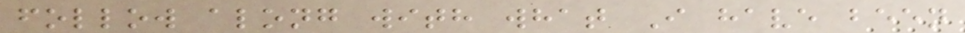follow along with what I have been
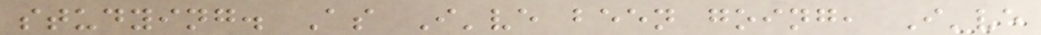studying. As I've been going, I've
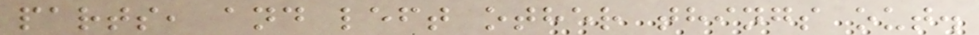parts, and left other things out.
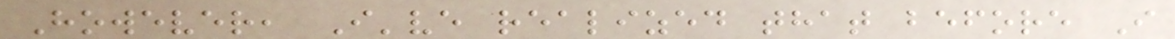However, I've realized that before I
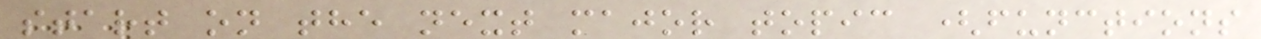start on the next major topic (functions
